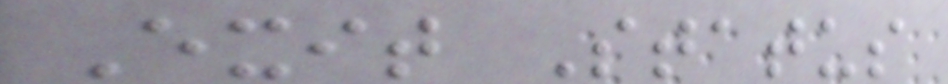Exit Status
